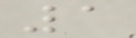1
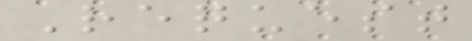Request
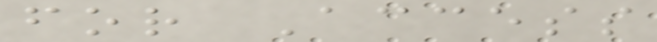for Access
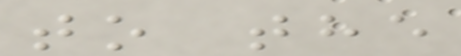to the
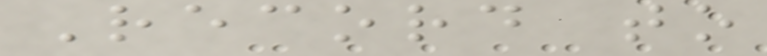Record to
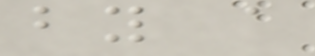by a
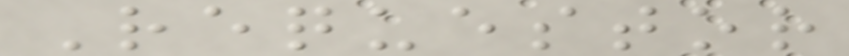Requestor
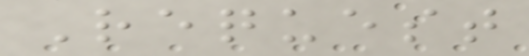Request
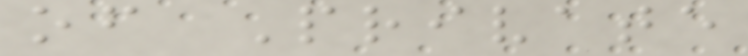of Private
